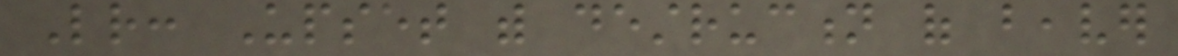Letter: Upset with destruction of beaver
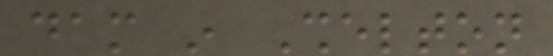dam in Shelton
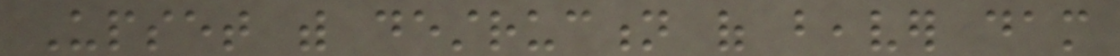Upset with destruction of beaver dam
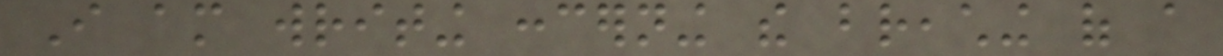I am writing concerning the breaching of a
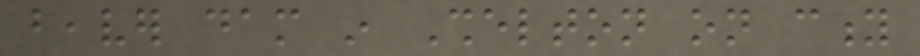beaver dam in Shelton on city
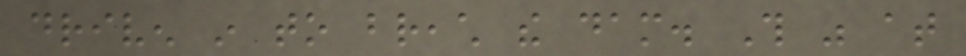driven in to breach the dam. This was at
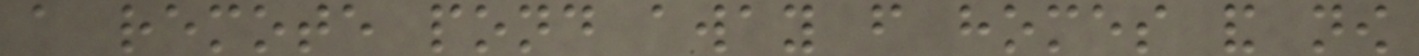a remote pond away from homes and now
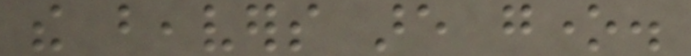the beavers are gone.
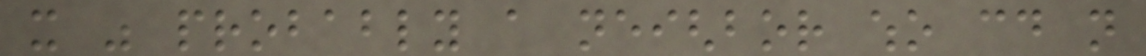it was probably a neighbor who could not
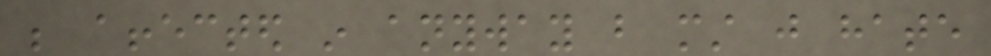be affected in anyway but must just hate
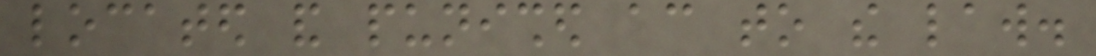located and punished according to the law.
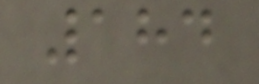184
